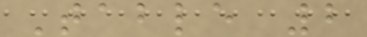Table 2
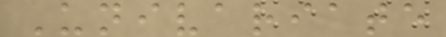Univariate
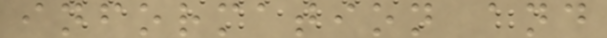information and
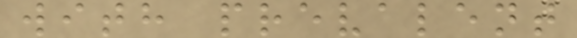with prevalent
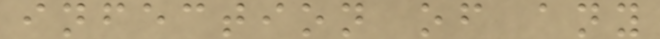infection of any
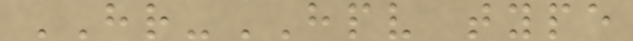HR-HPV type
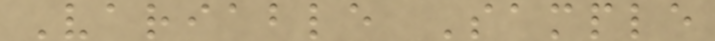Variable Sample
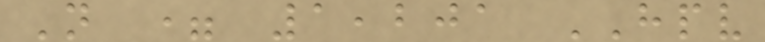N = 1,201 HPV
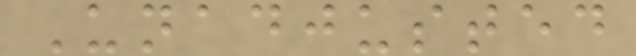Unadjusted
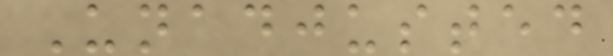Unadjusted
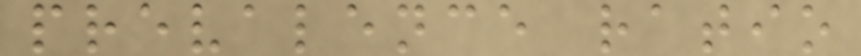prevalence ratio
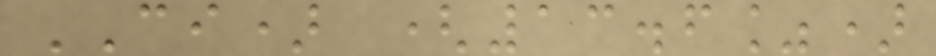CI) (13.6%)
